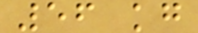56 kg
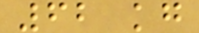62 kg
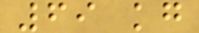69 kg
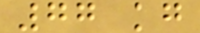77 kg
